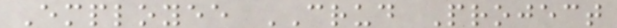Employee CRUD Project
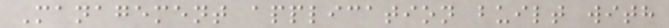Management application built with
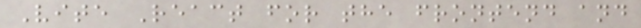Vite React for the frontend and
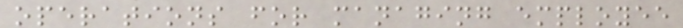operations for managing employee
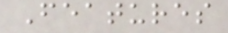Features
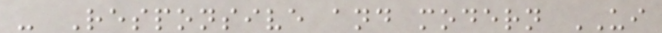- Responsive and modern UI
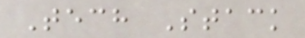Tech Stack
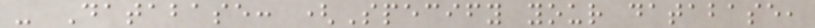- Database: (Specify your database,
